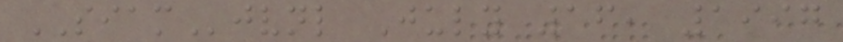SIAMjvnl July 16, 1997
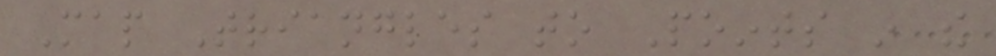Map Triangles to Points in the
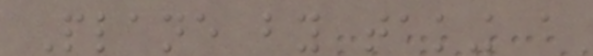Plane by taking a
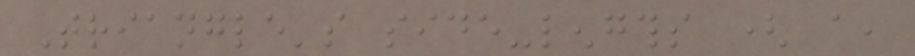Triangle's side-lengths ( a,
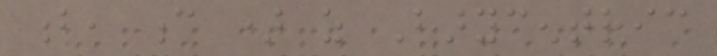b, c ) as Barycentric
